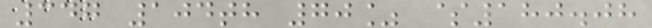347 104th 70% $180.08
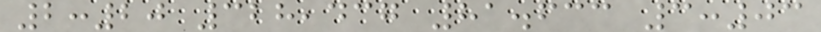2:20 328,437 81.633 3:03
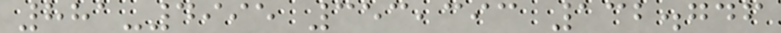881-4995 353,393 132.746
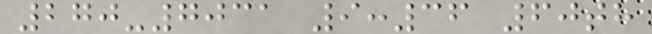270-7031 9:36 60th
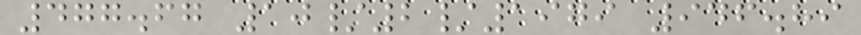477.67 10/2/1979 946.89
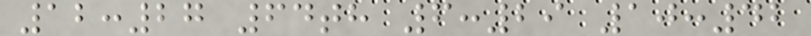12:27 64th 6:29 10:42
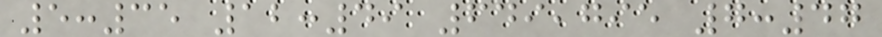5:35 12:49 649,795 7:47
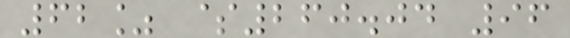62% $260.04 96
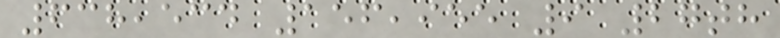638,534 156,955 9 27th
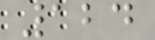124
